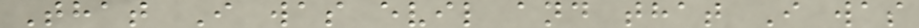That I was evil and that I was
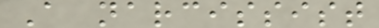A narcissist
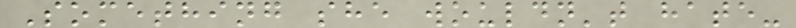Something she wouldn't hate-
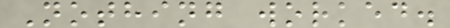Nothing worked.
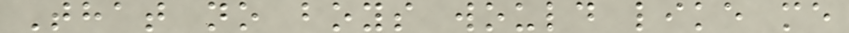That no boys would like me
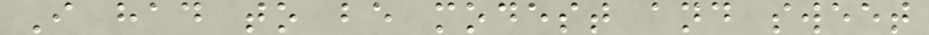I had to be modest and sweet
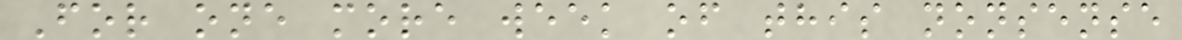For one more week of this nonsense
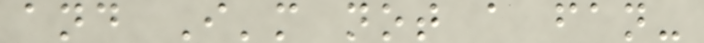and I'm not a fan-
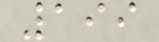199
